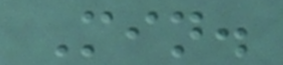Min.
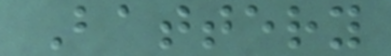Battery
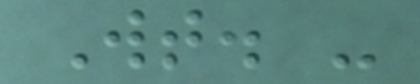Wt. -
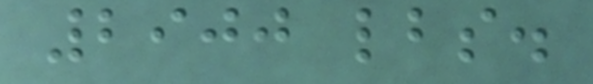2900 lbs.
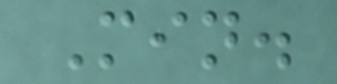Min.
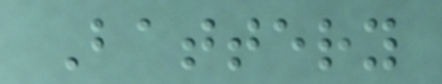Battery
